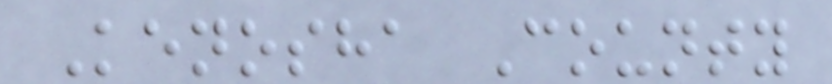Kenosha County
